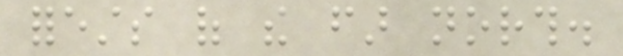forests of the far north.
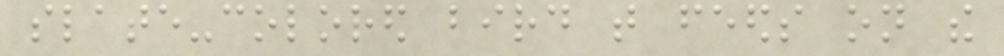slate-colored bird that feeds on the
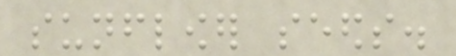sunflower seeds.
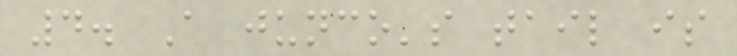4. A junco's tail is
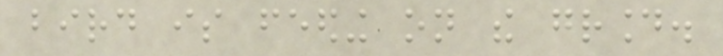bird is feeding on the ground.
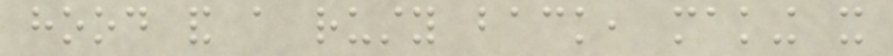hood and a rusty back, making it
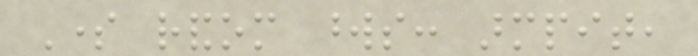Some random words: armpit,
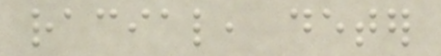racial, deter
